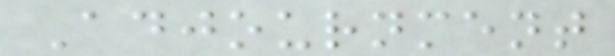Adjournment
